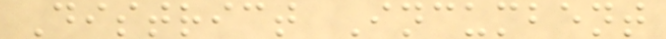District Incumbent
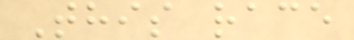This race
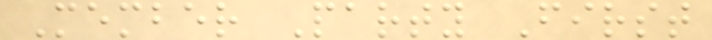Member Party First
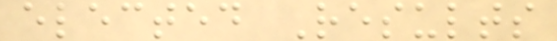elected Results
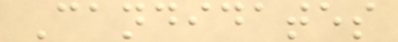Candidates
